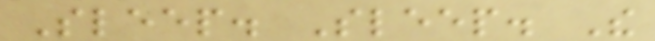Sleep. Sleep. The
